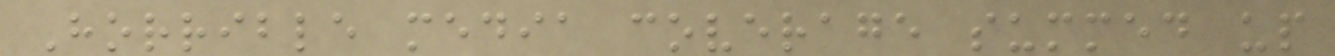Horrible media coverage summed up
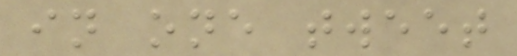in one tweet
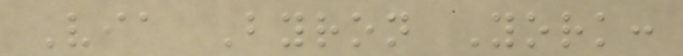Via Byron York:
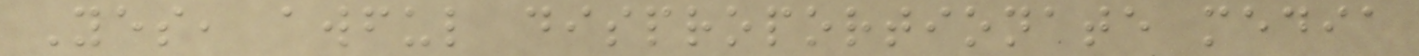Yes, awful disproportionate media
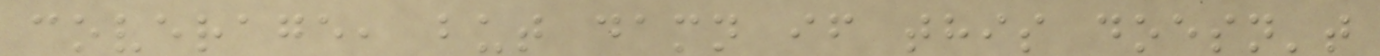coverage, but damn if this doesn't
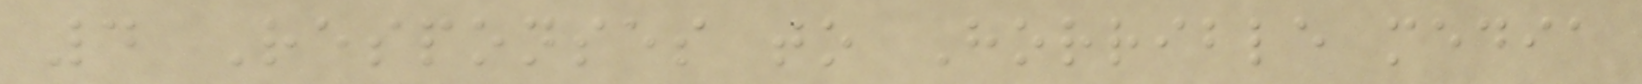4 Responses to Horrible media
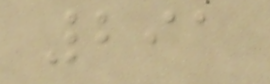291
